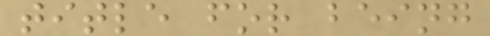title for being
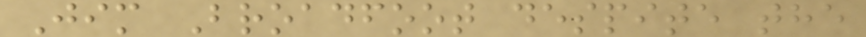Jim Broadfoot despite the
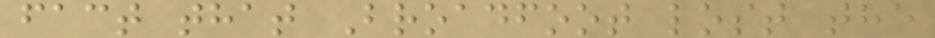fact that Broadfoot lost the
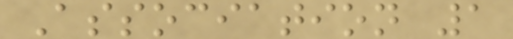Association 1
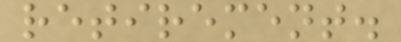retirement.
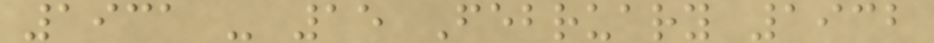1931 - 15 February 1932
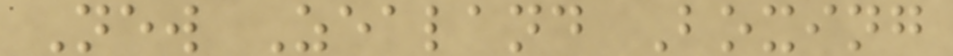New Zealand Boxing
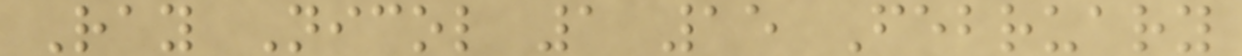Ray Nicol 1 15 February
